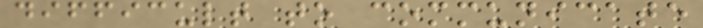difficult to communicate
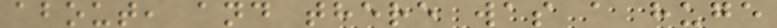about, and there was a huge
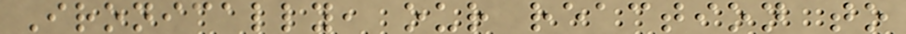Ironically, our reaction to
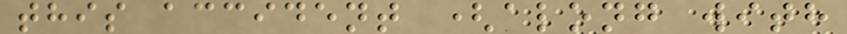this accident (along with
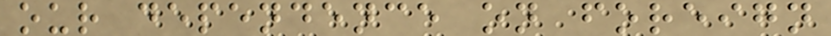our dependence on foreign
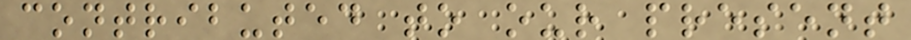contributed to our present
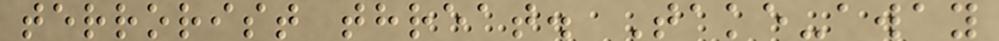terrorist threat. Take-away
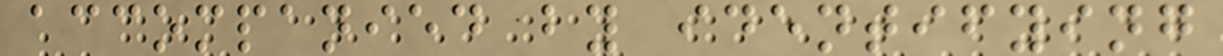accompanied by identifying
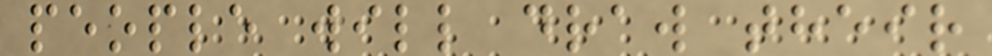people will draw their
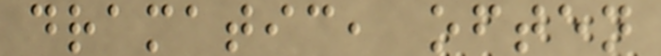dramatic, often
